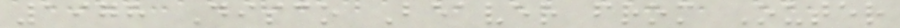1978 Disco Beaver from Outer
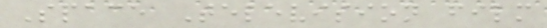Space Television film
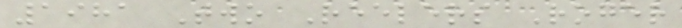1981 Two Reelers Roger
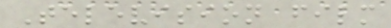Television film
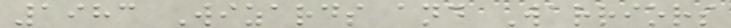1983 Wizards and Warriors
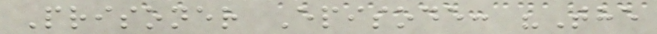Prisoner Episode: "The
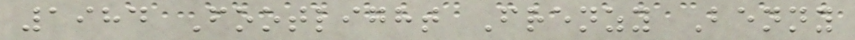1984 Footlight Frenzy Benny
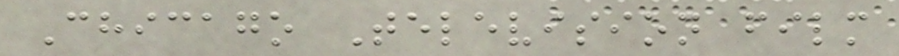Chicago Television film
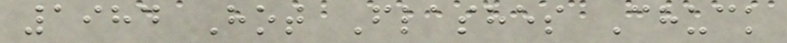1984 Hot Flashes Chuck
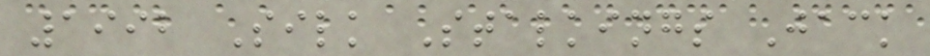1992 Silk Stalkings Jack
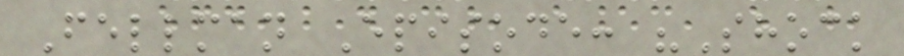Fellman Episode: "Shock
